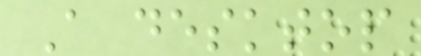A desktop
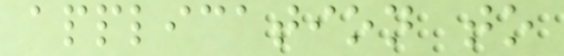application to
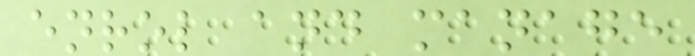enrol and manage
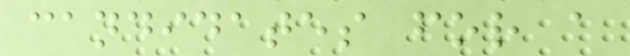candidates for a
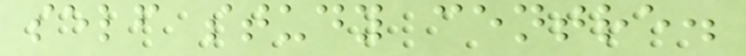self study centre.
